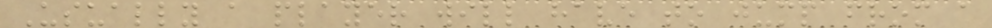Usually a player will have to jump from a
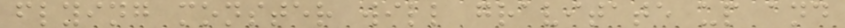flying monster will gravitate up and
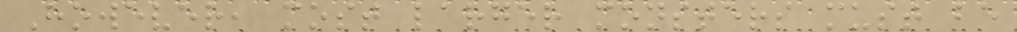However, most larger monsters must be
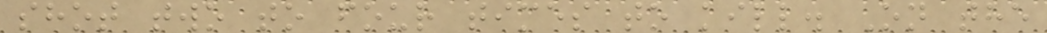shot two to four times to kill. On the
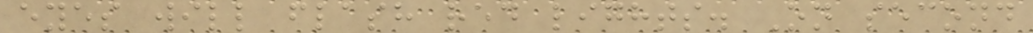eyes will flash red lights. On second
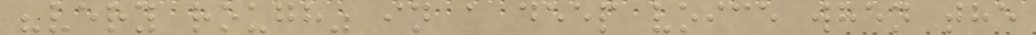"very rough" in a deep voice when the
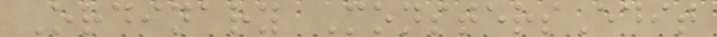Ordinary MonstersEdit
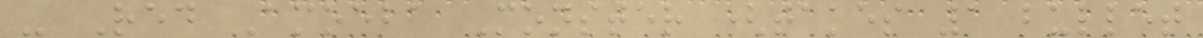- Red Amoeba Monster (takes 1 bullet
